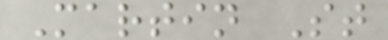Martin St
